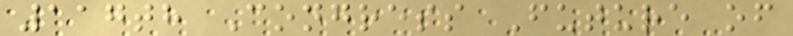117th Congress Future of
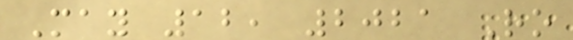May 12, 2021 Ro
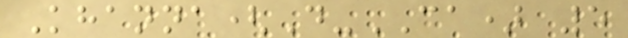Khanna(D-CA) 5
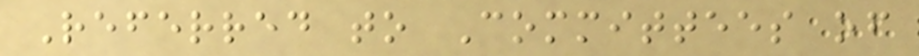Referred to Committees of
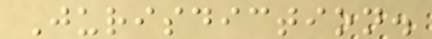Jurisdiction.
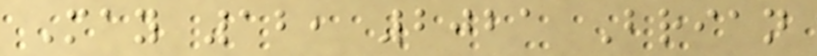May 12, 2021 Brian
